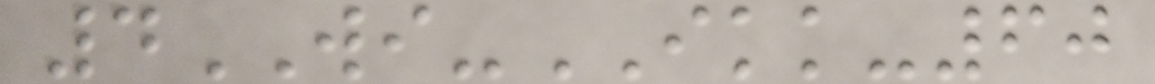4WI-IKK-60
